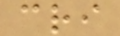cri
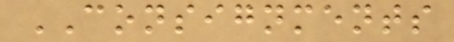CONSIGNMENTS
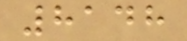8148
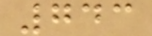743
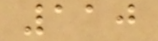110
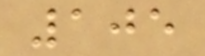105
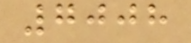7008
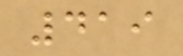419
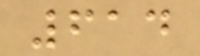614
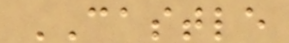CASTLE
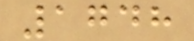1748
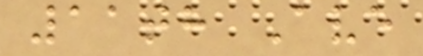11th Ave
